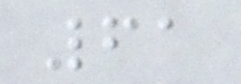61
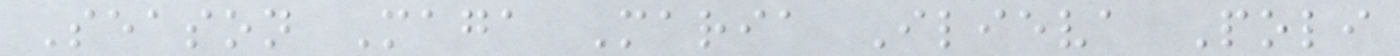Season Maga Maria Ilieva Poli
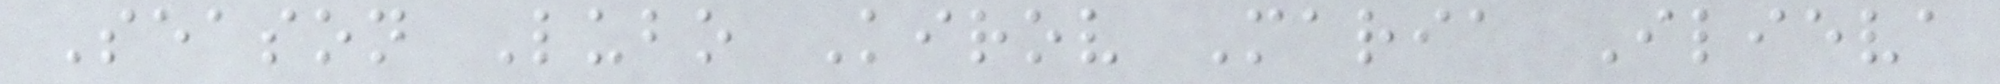Season Lubo Kirov Maria Ilieva
